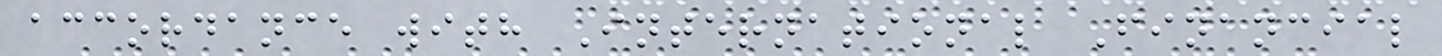accordance with International Financial
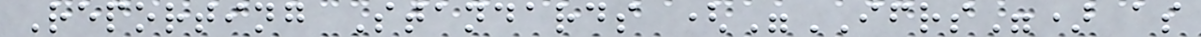Reporting Standards ("IFRS") as
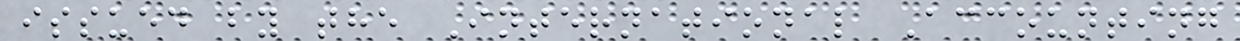issued by the International Accounting
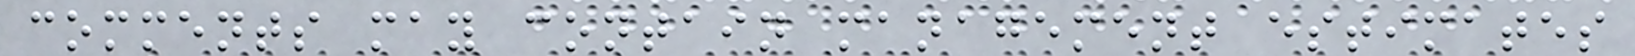comments may contain management estimates
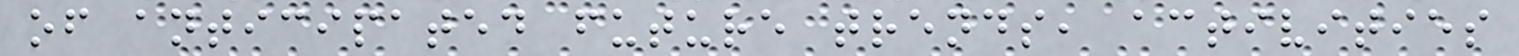of anticipated future trends, activities
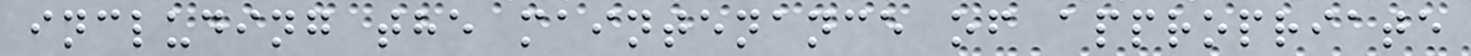including the maintenance of appropriate
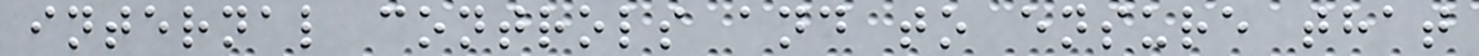internal controls and to ensure that
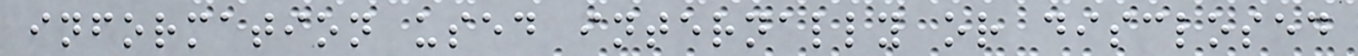information used internally or disclosed
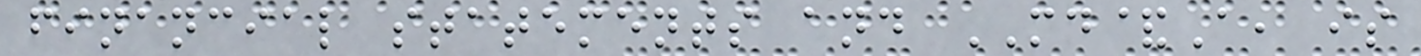financial statements and MD&A, is
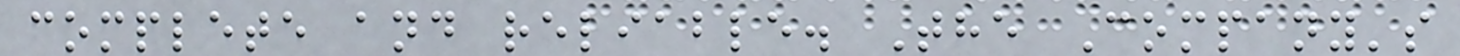complete and reliable. The Company's
